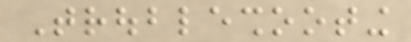Troubleshooting
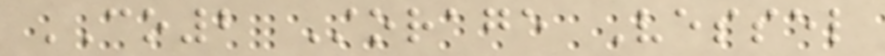CO2 Storage Vessel
